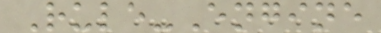Rule-Engine
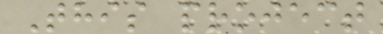This project
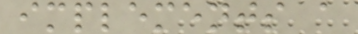implements a
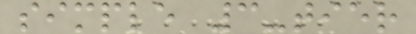simple 3-tier
